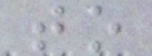to
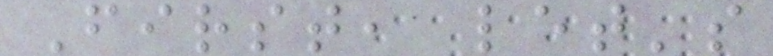First, let's
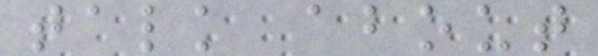talk about
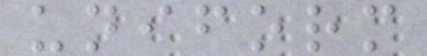uniform
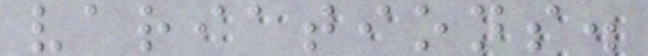variations.
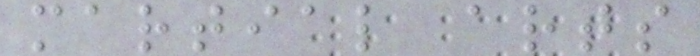martial arts
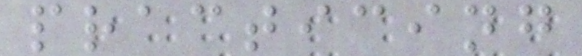practicing
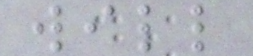will
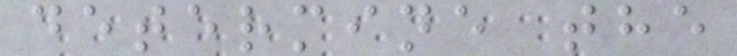determine the
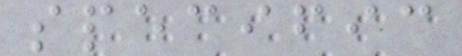specific
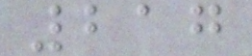217
